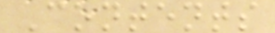Contents
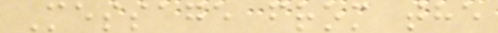Message from the
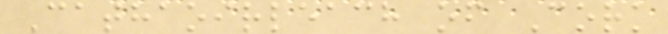Cathaoirleach of Cork
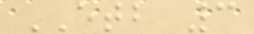ETB 3
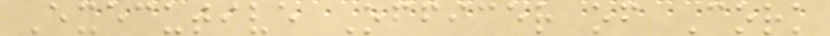Executive Officer of Cork
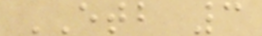ETB 3
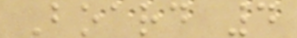Board 4
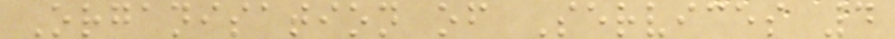Organisation of Services 4
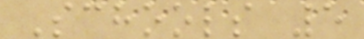Schools 5
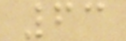63
